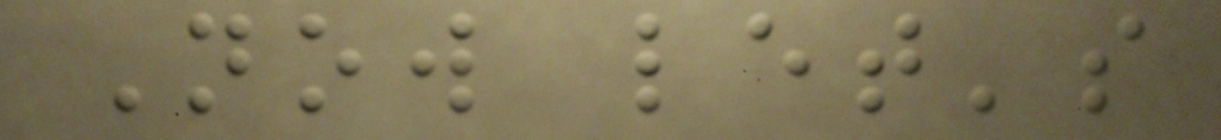Now let's
